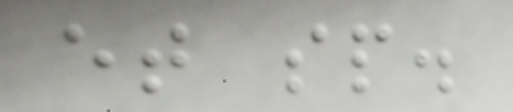et sp.
